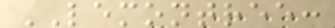LEMONTREE:
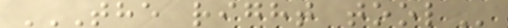THE RIGHT TOOL
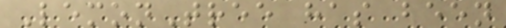LemonTree has been
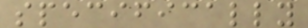specifically
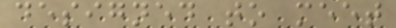designed to meet
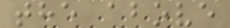the above
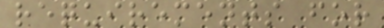requirements for
